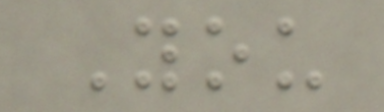You
